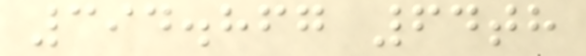394.867 64th
